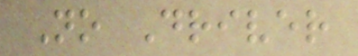No Driver
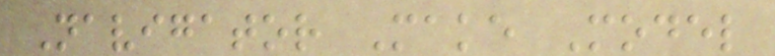Navigator Make Model
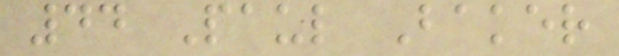44 Paul Baker
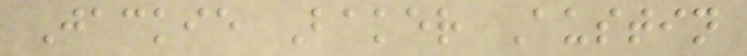Jackie Baker Austin
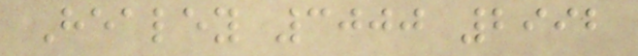Healey 3000 2992
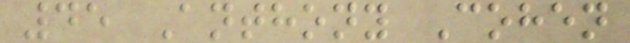45 Anthony Cohen
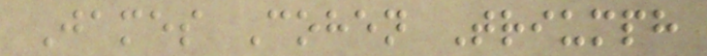James Cohen Triumph
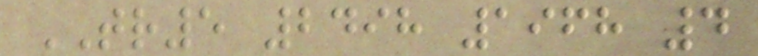TR5 2498 1968 4
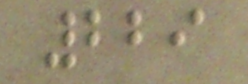229
